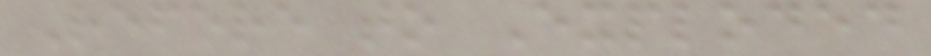Refere to Exploded
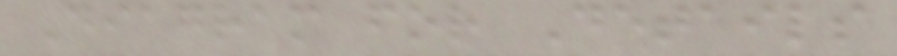Diagram for Details
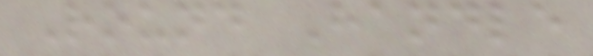Round Handle
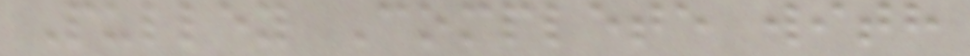Pulley Complete with
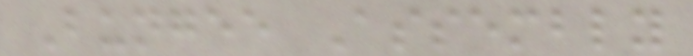Bungee Assembly
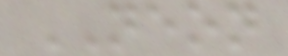NEON
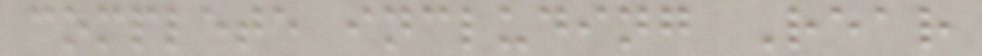complete including Rear
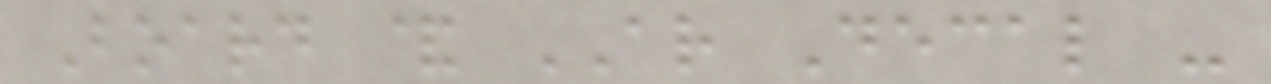Board & AR Decal -
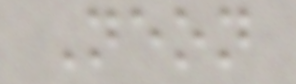Neon
